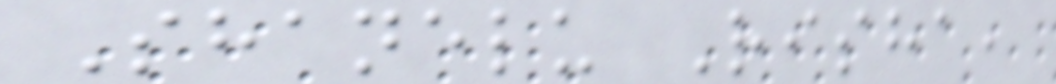Shanelu Risha,
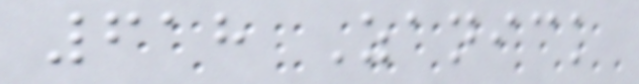618 Zanick
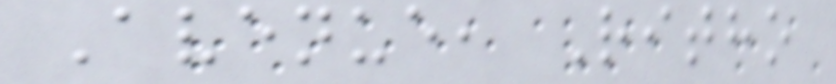Avenue, Ritho
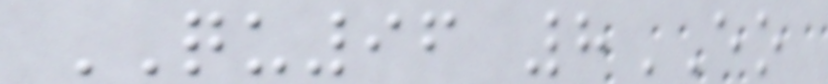QU96 8EO
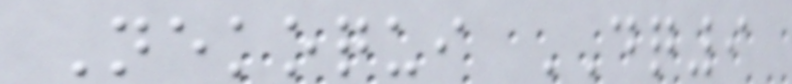Nekoqui DQ9
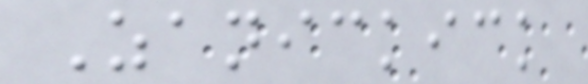Zanickick
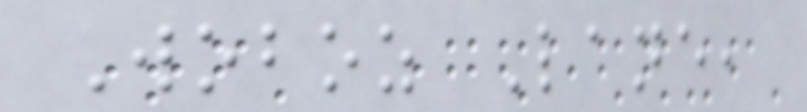Woboz Lane,
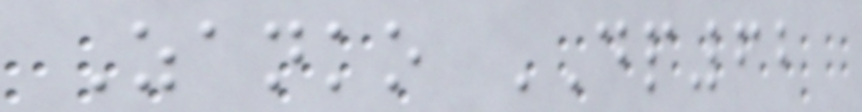Zanko DP62
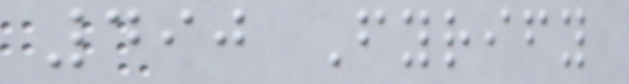490 Fyrify
